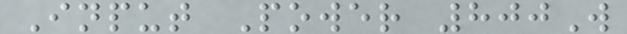Input Power 800W
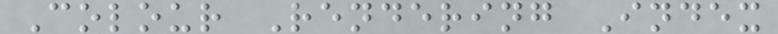Colour Rendering Index
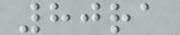80ra
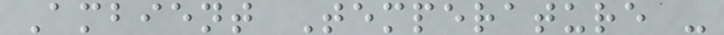Ambient Temperature -
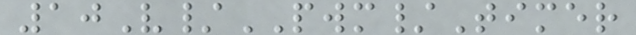10V/PWM/Timer
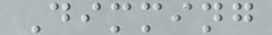Dimming
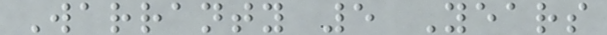Warranty 5 Years
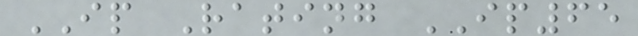IP Rating IP65
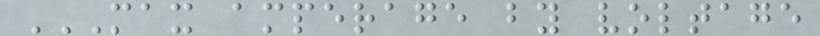MAX AMPERAGE BY VOLTAGE
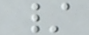/
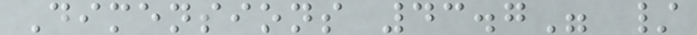Dimensions 43.7" /
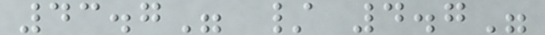43.7" / 4.7"
